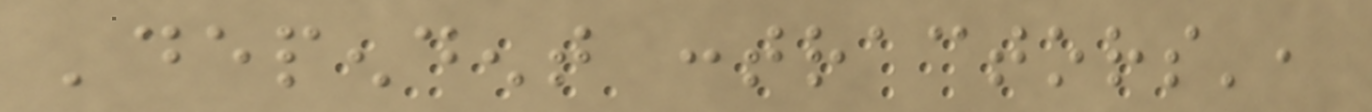'dependent contractors',
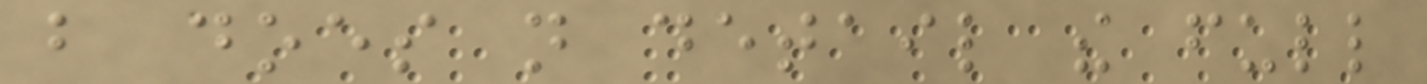but does not detail the full
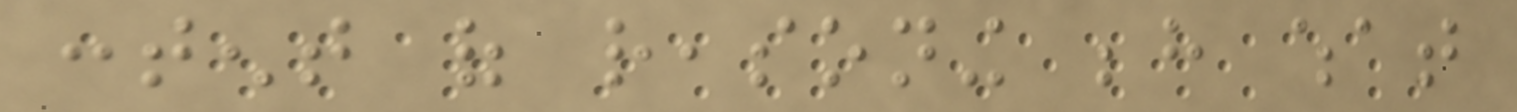content of reasoning behind what
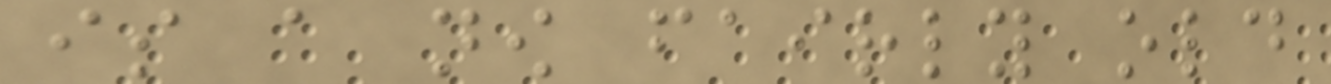is a now fairly old
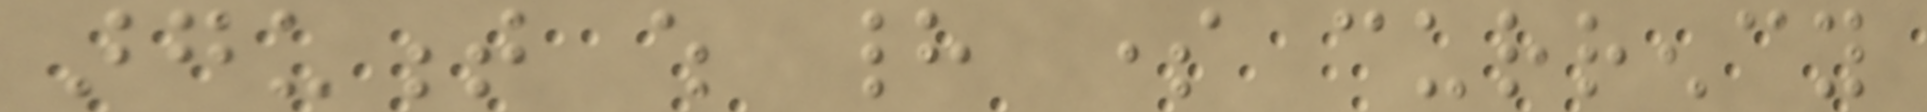argument which had some currency
